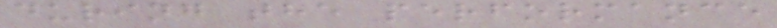during the performance
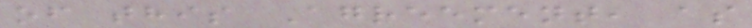of this Agreement, as
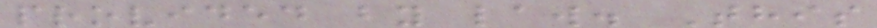provided by law. This
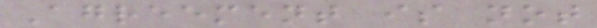Agreement is not
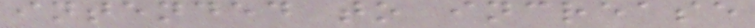intended to increase
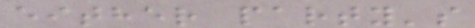either party's
